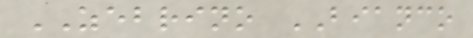ZEBRINO BIANCO
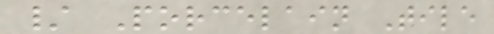/ Porcelain Tile
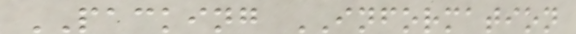PACKING INFORMATION
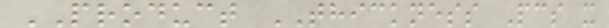PRODUCT THICKNESS Pcs x
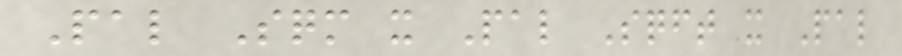Pal Sqm x Pal Sqft x Pal
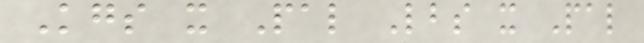Kgs x Pal Lbs x Pal
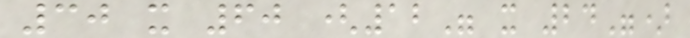30 x 60 (12" x 24")
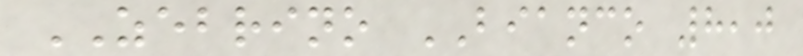ZEBRINO BIANCO 8,0
